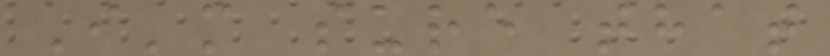I'm sure that
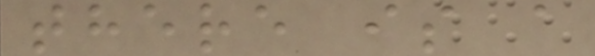there is a
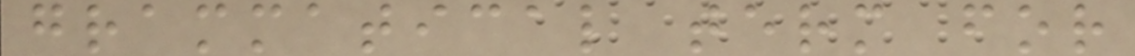grammatical term for
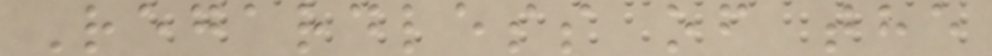Regardless of the
